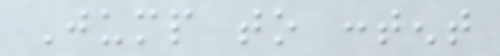Jump to content
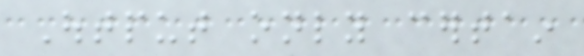Output only certain
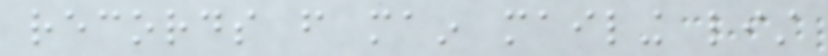records from main mailing list
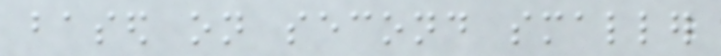based on second smaller
